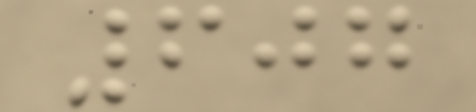607
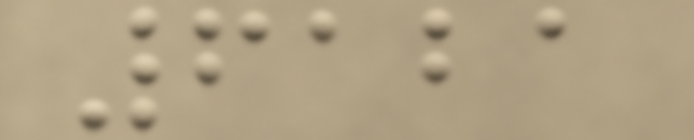6121
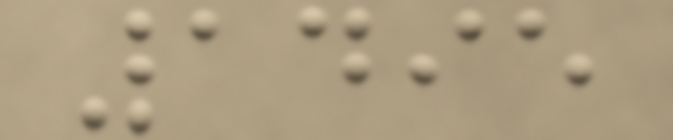1495
